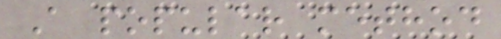A popular method
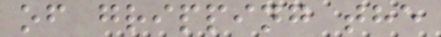of gripping the
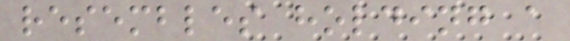resembles holding a
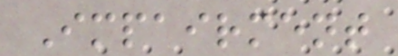Impairment
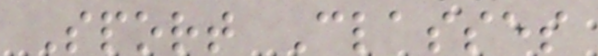Sport Classes
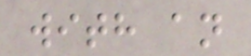with an
